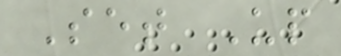Set Up
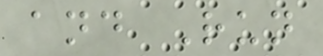and Run
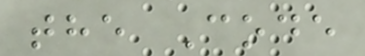the Code
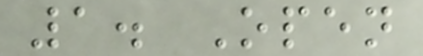1. Open
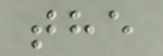the
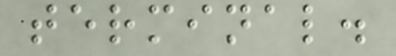terminal.
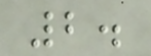2.
